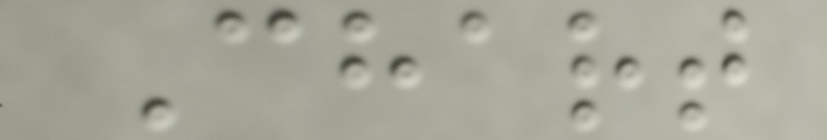Chart
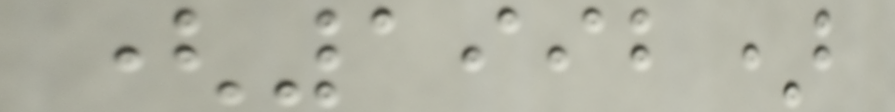(1992)
